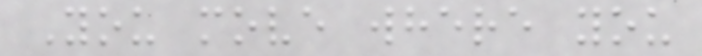You move where you
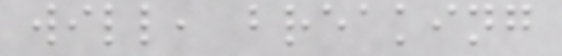will, breaking
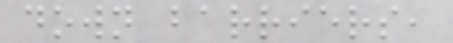down barriers,
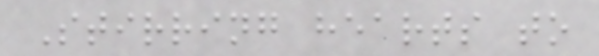Stirring hearts to
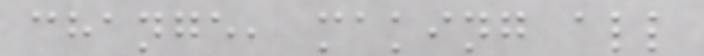change, making all
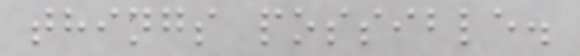things possible.
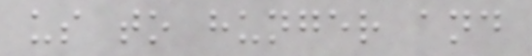us to hunger and
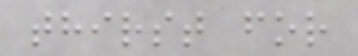thirst for
